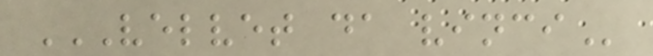VELVET DA VINCI
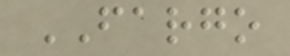FARGO
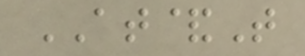AT&T
